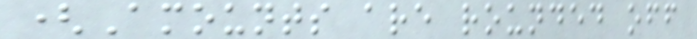(Amounts are rounded off
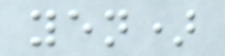yen)
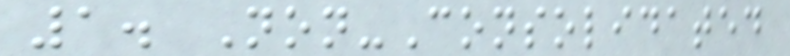1. Non-Consolidated
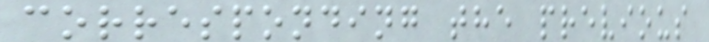corresponding the previous
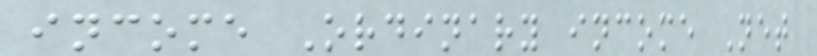income Ordinary income Net
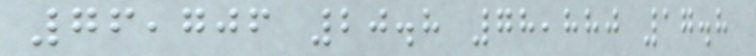76,706 20.8 78,880 17.8
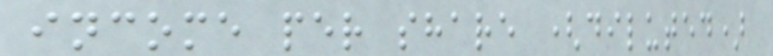income per share (diluted)
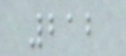212
